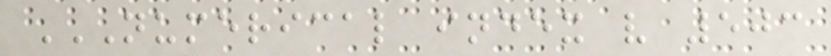NUMERICAL INDEX V 503
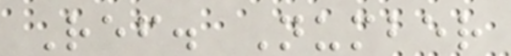Ref. Number
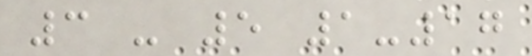3 - 5 1-17
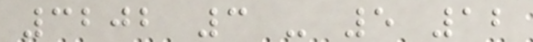3202 3 - 5 12
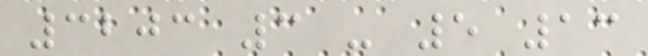3203 3 - 5 13
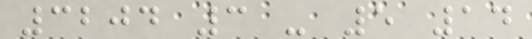3204 3 - 5 14
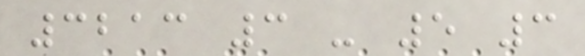3213 3 - 5 3
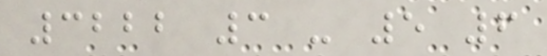3222 3 - 5 6
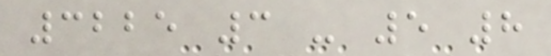3225 3 - 5 8
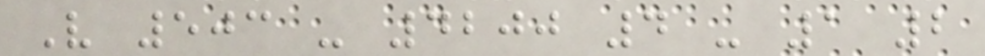V 503 - 4200 4 - 1 2
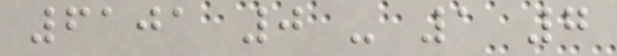6101 0 - 1 7
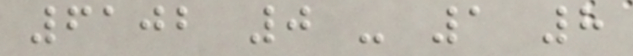6102 0 - 1 8
